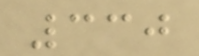330
